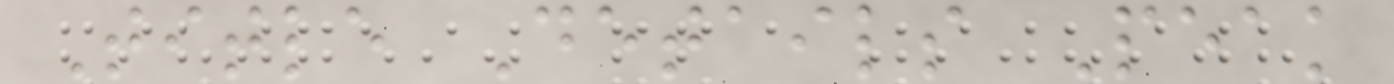Title Details Peak
